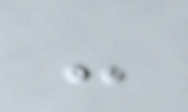-
